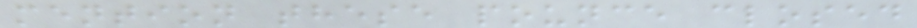mention these pounce closed
